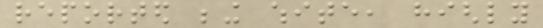reported being white, highly
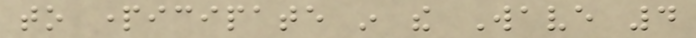to participate in the Wave 4
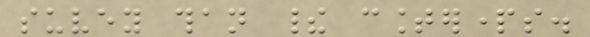suvey than their counterparts.
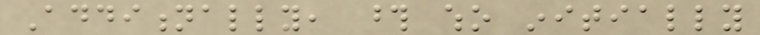Additionally, those who initially
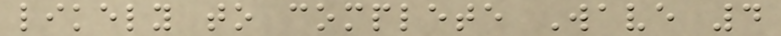likely to complete Wave 4
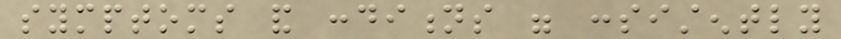symptoms and conditions were consistently
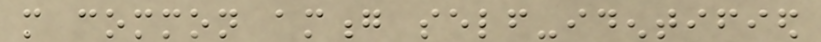more common among self-identified
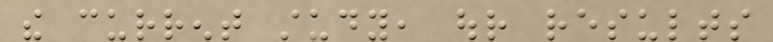the current study, our results
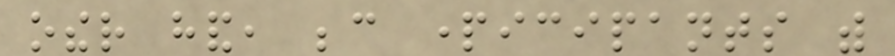other hand, because participants with
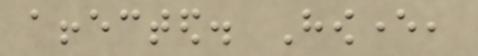affected. However,
